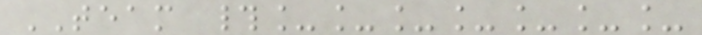TEAM #_______
